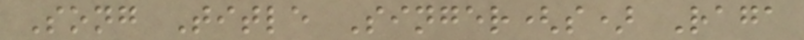Song Title Singer(s) Raga
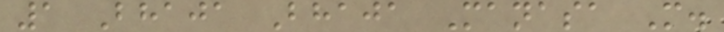1 Bhaja Bhaja Manasa M.
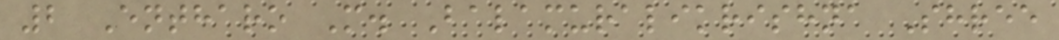2 Entharo M. Balamuralikrishna Shree
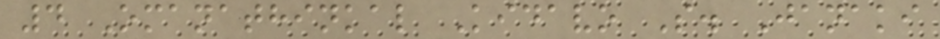4 Omanathinkal Kidavo S. Janaki
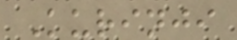Kurinji
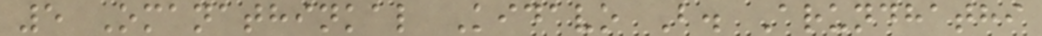5 Omanathinkal Kidavo B. Arundhathi
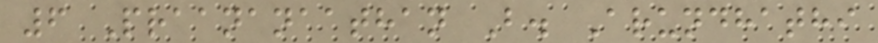6 Praananaathan B. Arundhathi
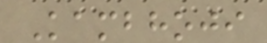Kambhoji
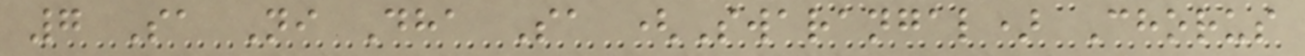7 Sa Ni Dha Sa (Swarangal) Chorus
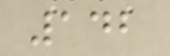142
